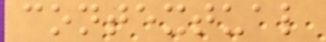contextual
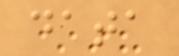data
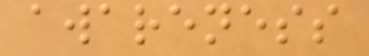awareness
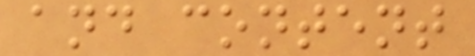and content
